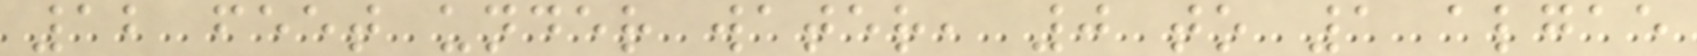12 feet under water, 0 to 1 algae
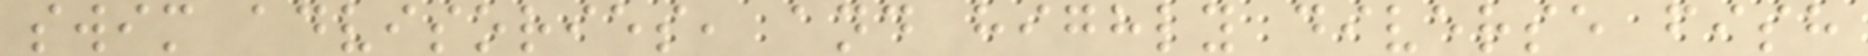swim advisories, and highly diverse fish
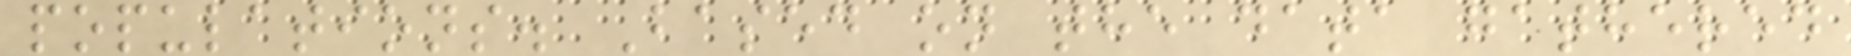populations. Based on the data gathered
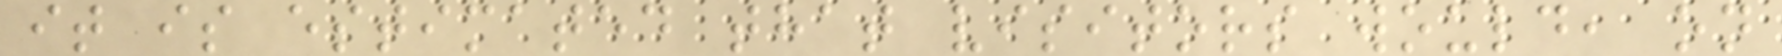it is estimated that visitors would, on
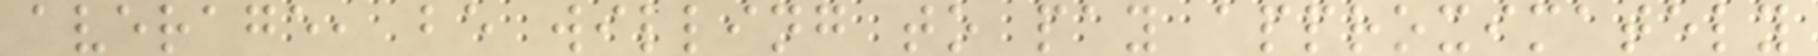average, be willing to pay approximately
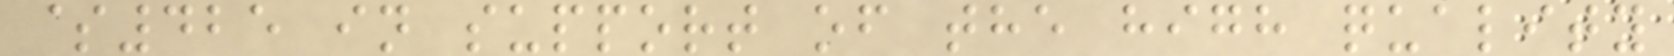$425 in support of the high quality
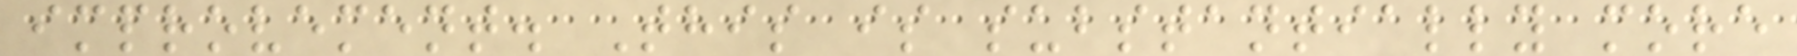improvement. This is substantially more
